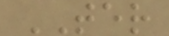TER
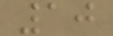10
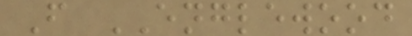F ENGLEWOOD
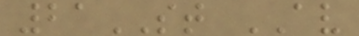21ST AV
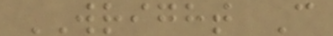WRIGHT C
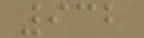932
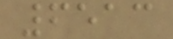6513
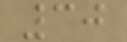30
